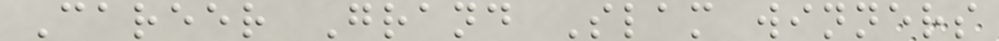Career Grand Slam winners
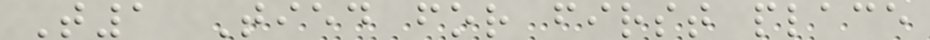T1 Tied for first place
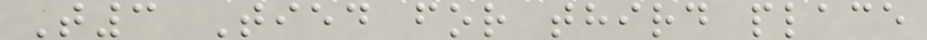T3 Tied for third place
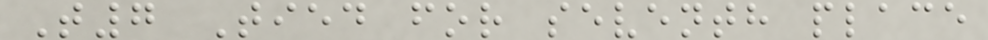T7 Tied for seventh place
